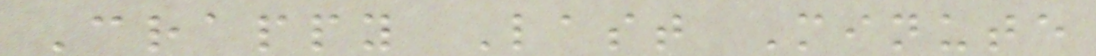Crappy Last Minute
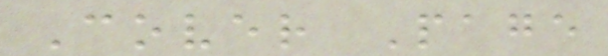Cover Page
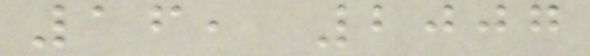16, 2007
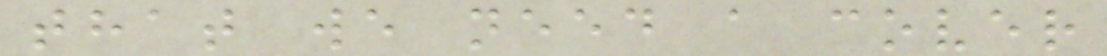that we need a cover
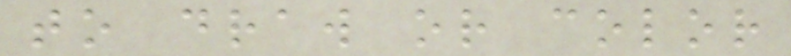to draw or color
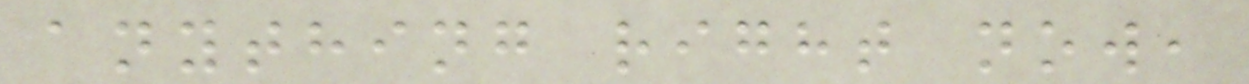anything right now,
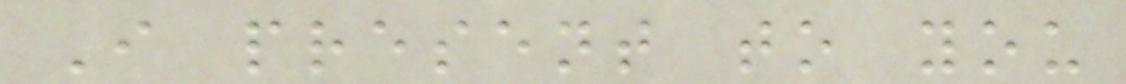I present to you
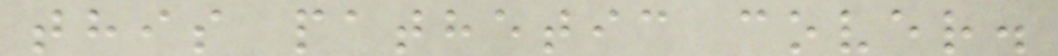this pathetic cover.
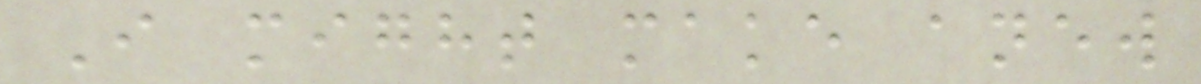I might make anew
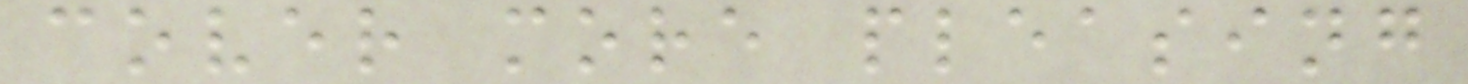cover more pleasing
